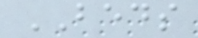BEDS
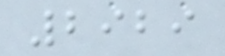2929
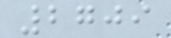2709
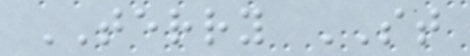TERRY ST
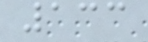133
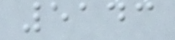5143
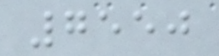7550
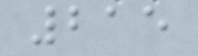215
